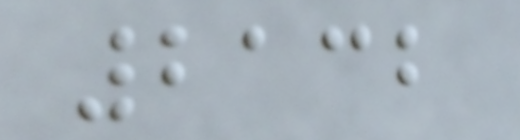2132
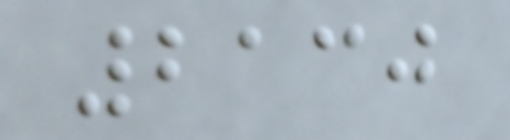2130
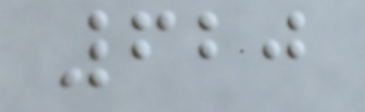620
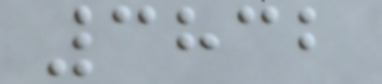3832
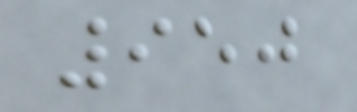950
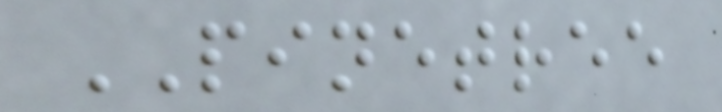PINETREE
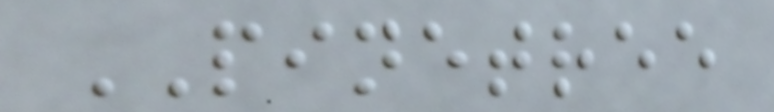PINETREE
